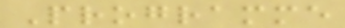Programme
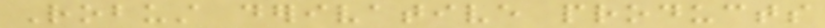Robust derivative products
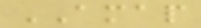AMAP
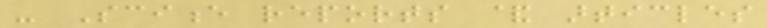- Science reports & articles
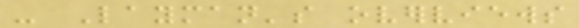- Layman's overviews
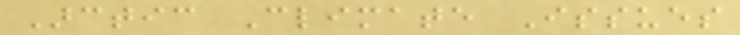Arctic Climate Issues
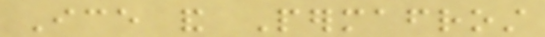Ice and Permafrost
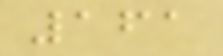161
